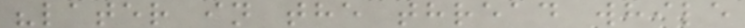"later in the thread while
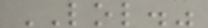LOL."
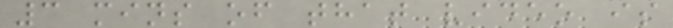3 mins of that video is
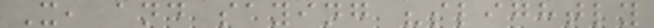X, and saying "slightly
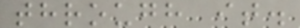through it.
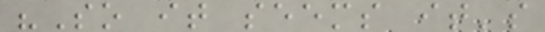"So it seems it's
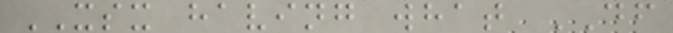XSX having what DF
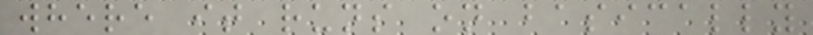where it runs on basically
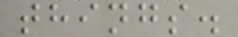things.
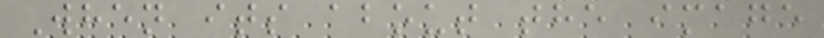When its about the image
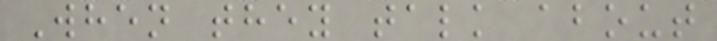When they talk about
